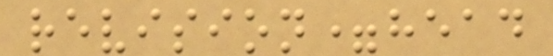revision=head
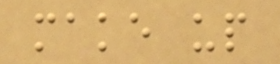make up
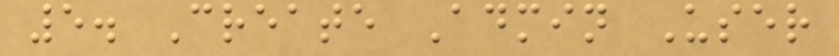5. Create Admin User
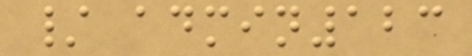/ admin123
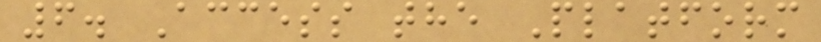6. Access the Platform
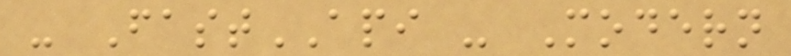- FastAPI - Modern
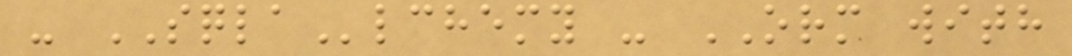- SQLAlchemy - ORM with
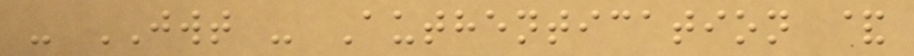- JWT - Authentication &
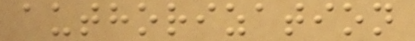authorization
